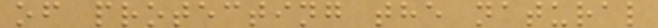of protecting the natural
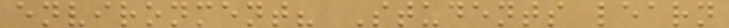environment? Students learn
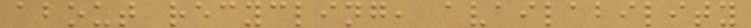about recycling, availability
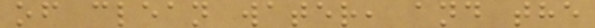of clean water, and the
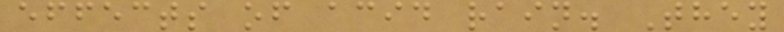effects of acid rain. They
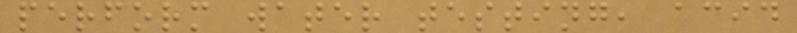perform water testing, acid
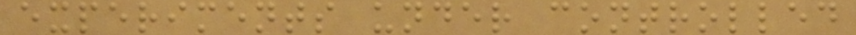experiments under controlled
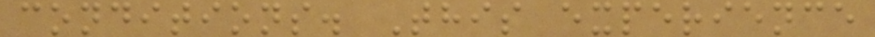conditions. This experience
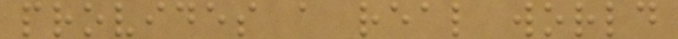provides a real world
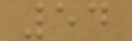54
